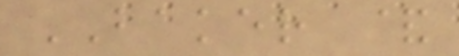BAKER &
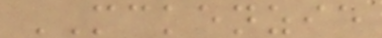MCKENZIE
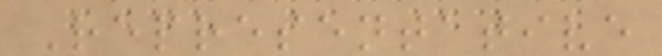Representative
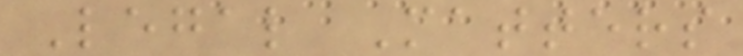Legal Matters
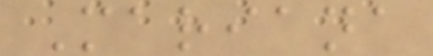Mariana
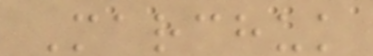Marchuk
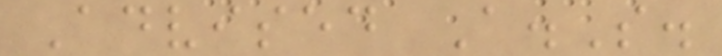Advised A.S.
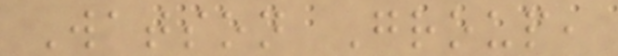Watson Group,
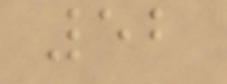52
